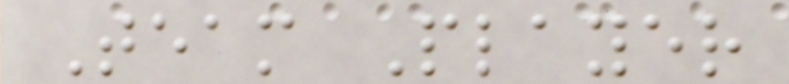Team Player
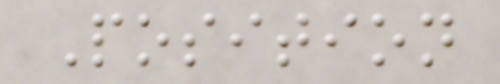Position
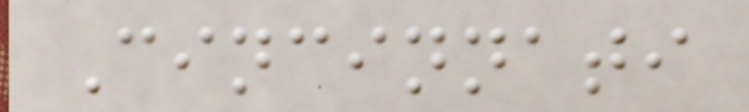Cincinnati
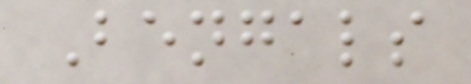Bengals
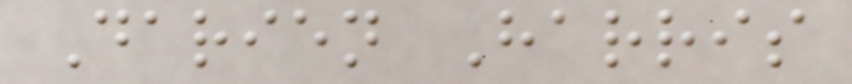Darien Harris
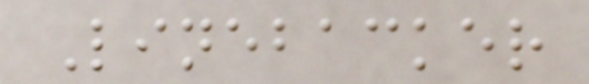Linebacker
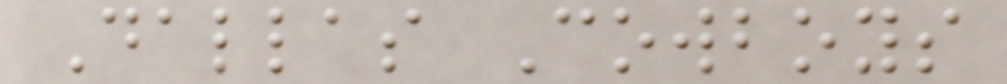Dallas Cowboys
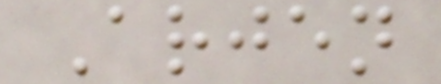Arjen
